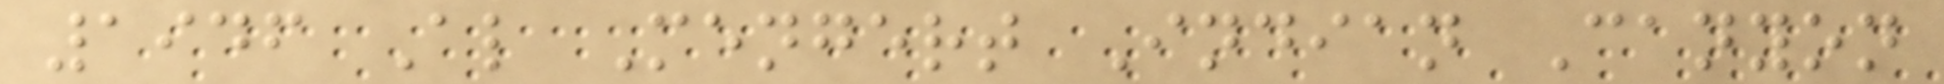1946 Al Mengert Indian Canyon
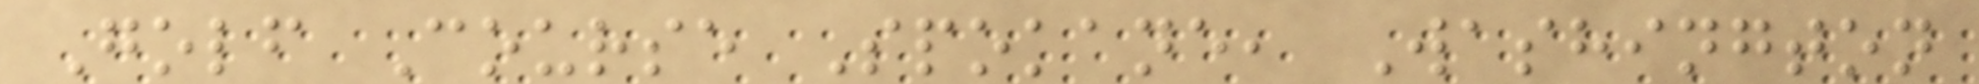Golf Course Spokane, Washington
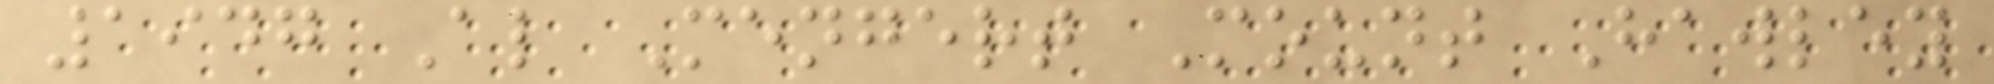1947 Al Mengert Mount Hawley
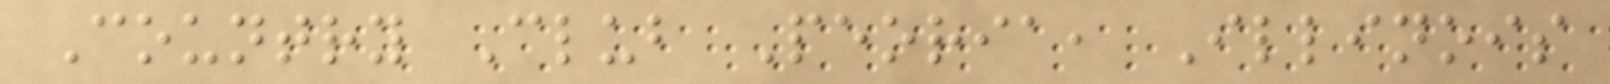Country Club Peoria, Illinois
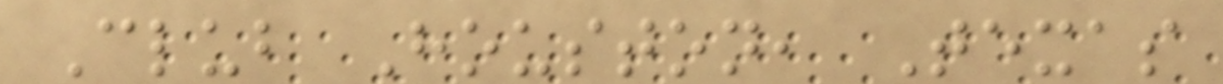Club Houston, Texas
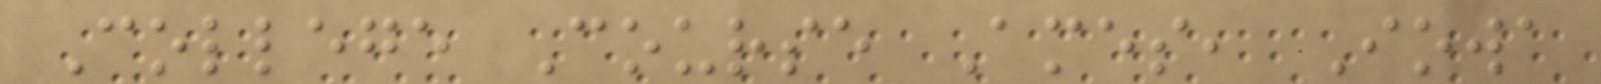College Course Ames, Iowa
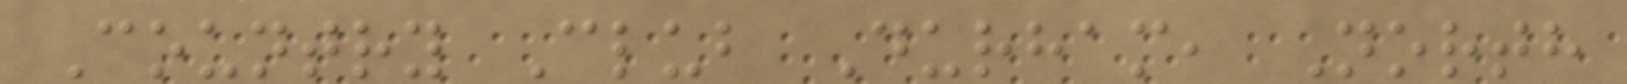Country Club Durham, North
